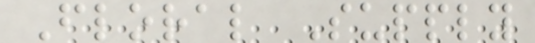Floral Supply
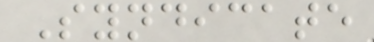Syndicate
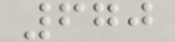670
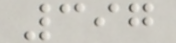397
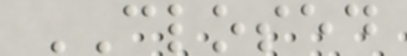CLOSED
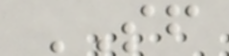SF
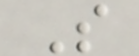S
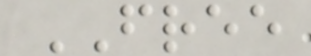FREE
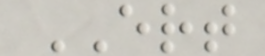ERT
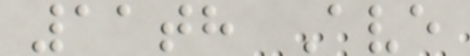11th Ave
